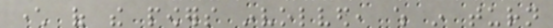character of the powers involved, which in turn
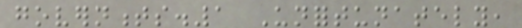governments.1 Unfortunately,
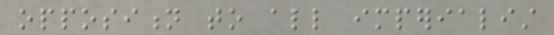opposition to all imperialist
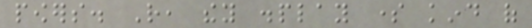powers. Rather, they display some kind of
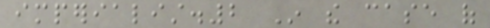imperialist.2 In the case of
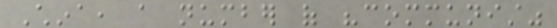China, a number of "communist"
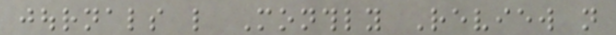journals like Monthly Review not
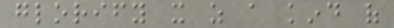glorify it as a kind of
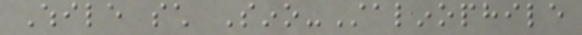While such Sino-Stalinophile
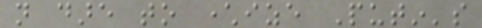not dare to characterize Putin's
